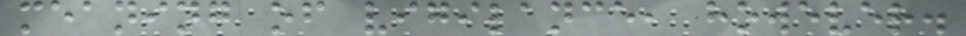meaning of vigilance, however.
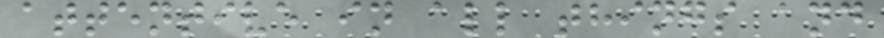attentive in all things and
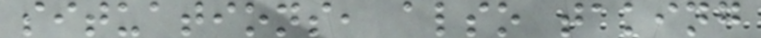situations, also taking
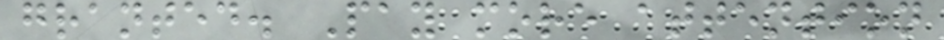granted. Pay more attention
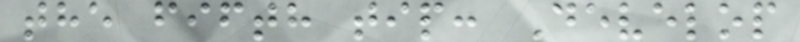the fifth tip: Develop
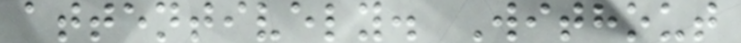attentively. Without
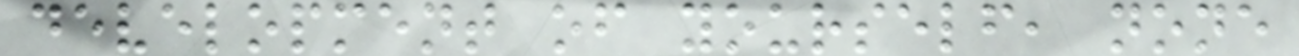development of yourself, none
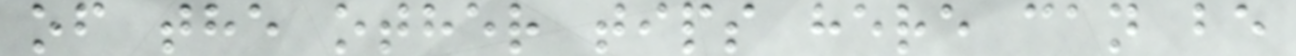of the other tips here can be
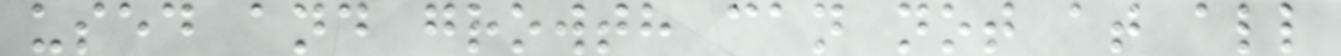used and growth can not at all
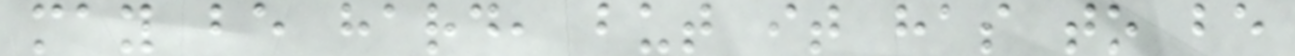may be hard, but it has to be
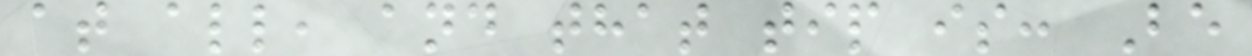at all, and that tip is: Be
